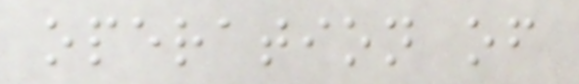operation of
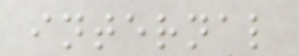internal
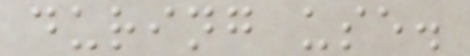during use.
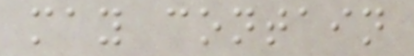may contain
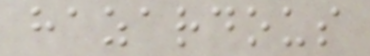hazardous
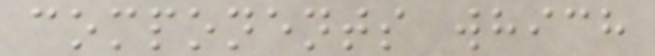components which
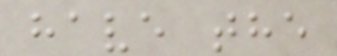have the
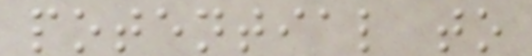potential to
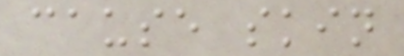cause skin
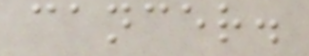cancer.
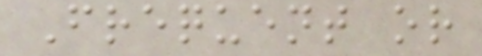Frequent or
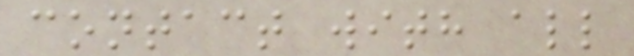contact with all
